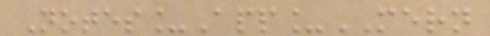Notes_App_MERN
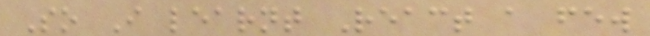So I learnt React a few
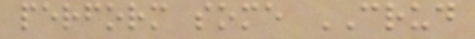perform some CRUD
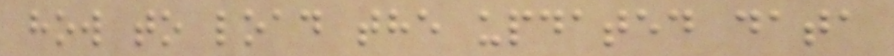how to load the updated data
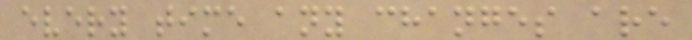every time any changes are
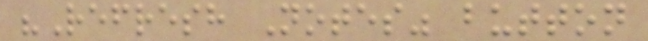"Refresh Notes" button
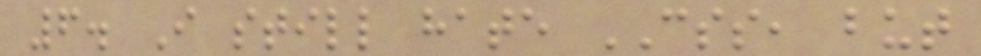6. I still hate CSS, but
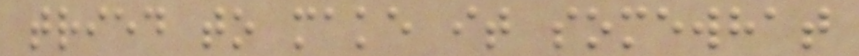tried to make it somewhat
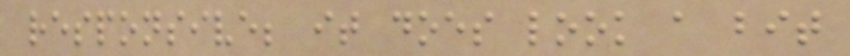responsive; it does look a bit
